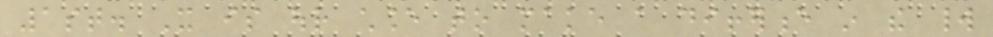1st. It is our chance to make a difference in the world
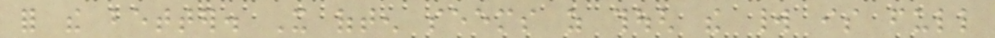for the better. It often seems as though the world is full
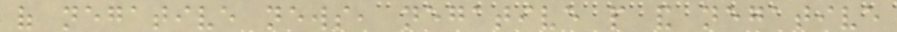of negative news, negative people and negative
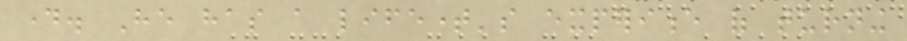day. He has a lifetime's experience of turning
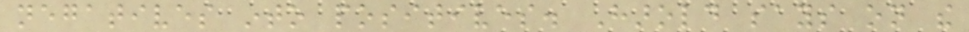negatives into positives. Harold says on the
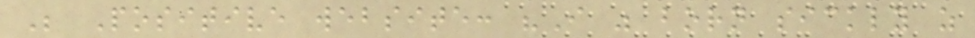Be Positive website: "I was born sickly as
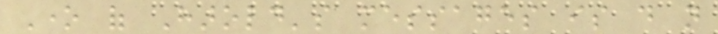One of Harold's messages is do not
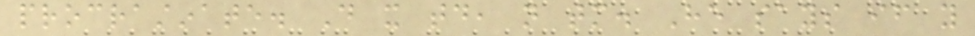procrastinate. Do it today, not tomorrow. He says if you
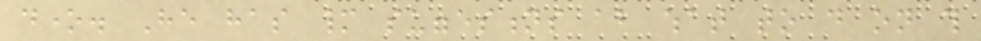done. He has many suggestions about what to do on this
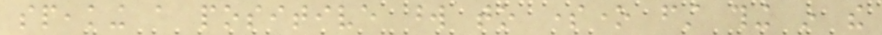speaking a positive word to someone first thing in the
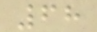68
